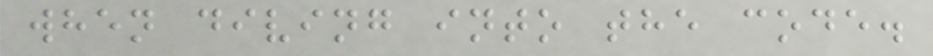when diving into the code.
